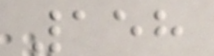158
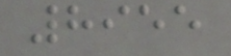8955
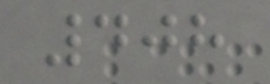408
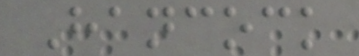Hancock
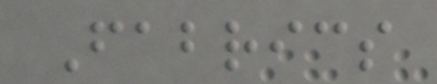Fabrics
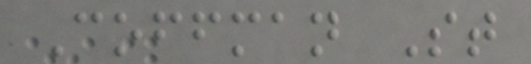Coffman St
